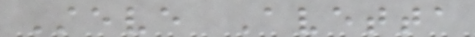Steve Avetta
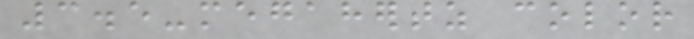3.5-megahertz color
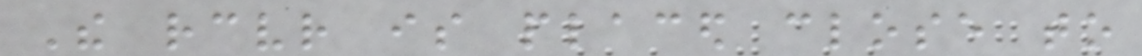The receiver is placed close to
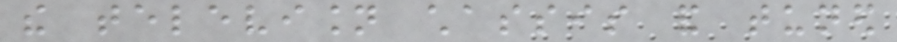the television chassis and tuned
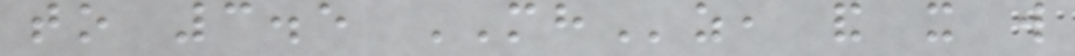to 3.5 MHz, and it will
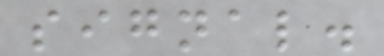signal.
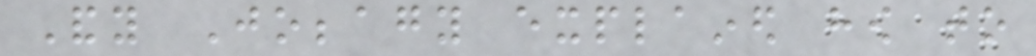Andy Jobbagy explained how to
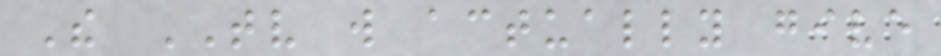The TV will actually give
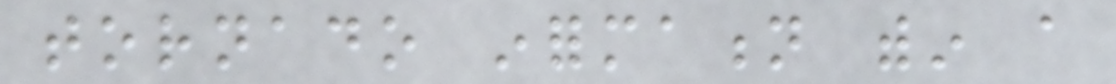tornado information within a
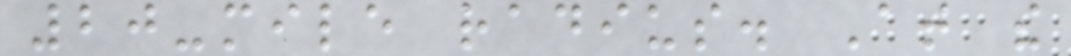20-mile radius. At the
